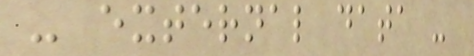- external data -
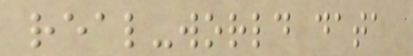real-world data
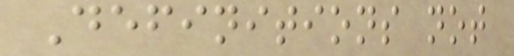Definitions not
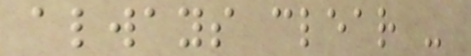always clear -
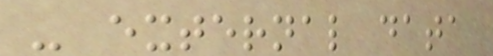- external data
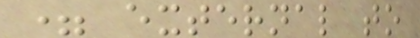= external to
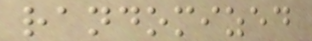randomized
